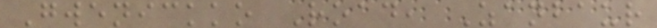Gwenickko Road, Zanbaur
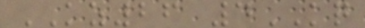KZ26 4KQ
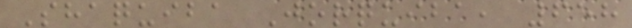Shaquiba Jorquiba, 658
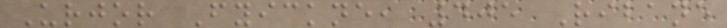Urjor Fyickne, 405 Ribane
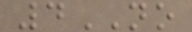4NO
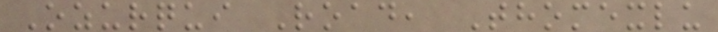Ozurqui Road, Thomexlu
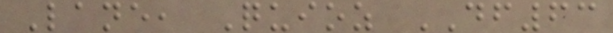Lane, Quioz DF63
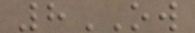8OW
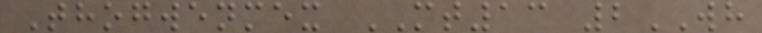Thogwenmex MT13 2WH
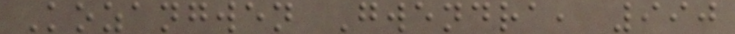Kozangwen Gwendra, 990
